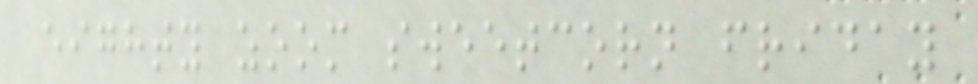eighty zoom sweetcorn friday
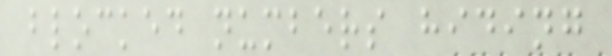blocked numbers hiding
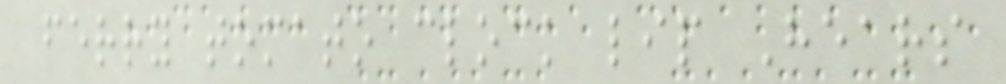ferry tomato clock lip Hears
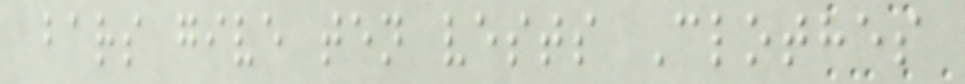bars give ten vests Clothes
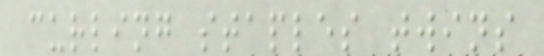curling staples twins
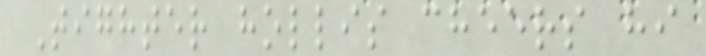Tighter hollis cheers hi
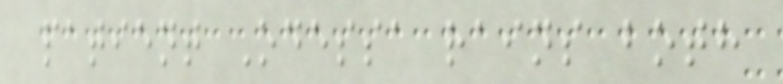patient Odessa rains both
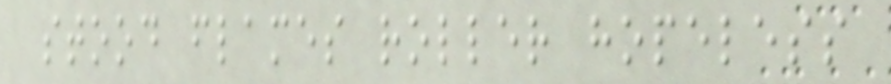stood flames roller hopeless
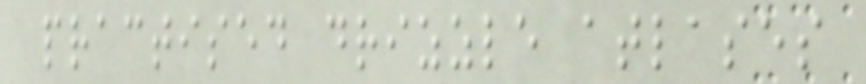practised drizzle atlases
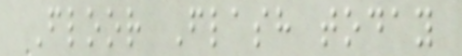Floor Flash today
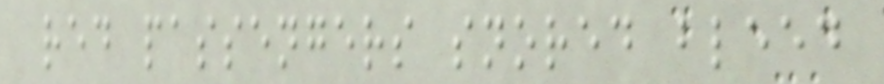red passengers snored bleed
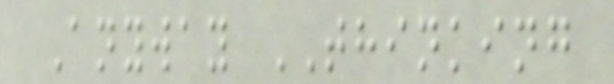Anyway THINKING
